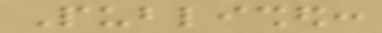Published:
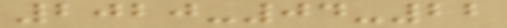2020-04-22
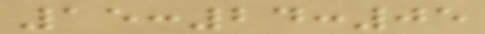15:24:05
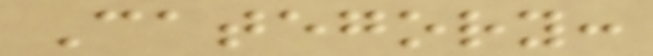Category:
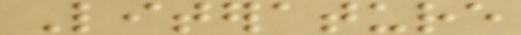Literature
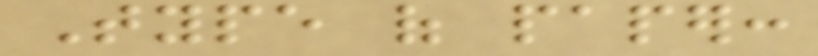Type of paper:
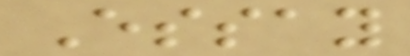Essay
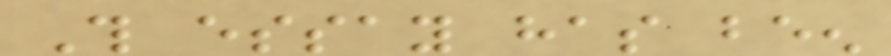This essay has been
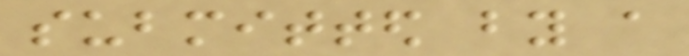submitted by a
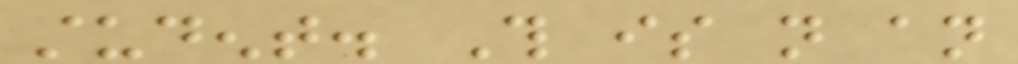student. This is not an
